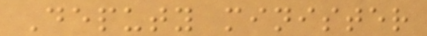Deputy minister
